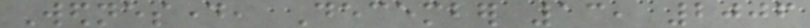Wednesday, December 13, 2006
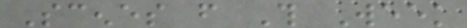Scenes from This Week
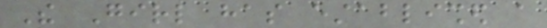The Girl has established a
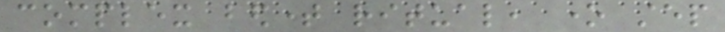complex bedtime ritual, one step
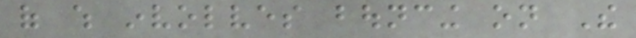of which involves bouncing on The
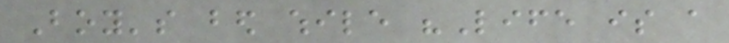Boy's bed while "Life is a
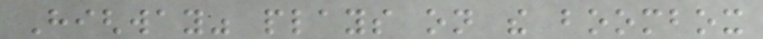Highway" plays on the boombox
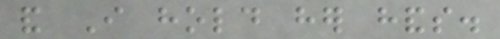and I hold her hands.
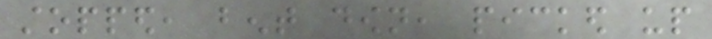stopped, bent down, picked up
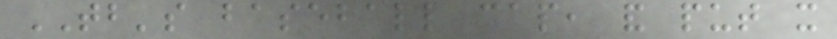TB's baseball cap, and put it
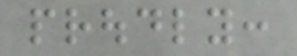proudly:
